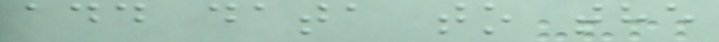add data to the
